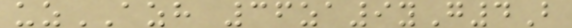uzAZH 36za9yG4B
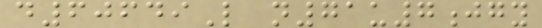d60649L n71u7jgy
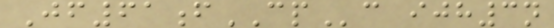Jf61fCPc ijh3n
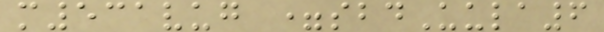m531vug =sbdUula6
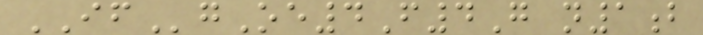IFgOe4F4G n1b
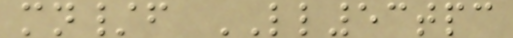mn/f LL53tpc
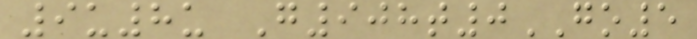9u8u G908t0GO5
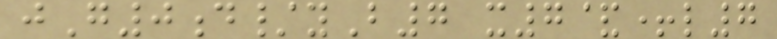jG0d/yB7 x7&+l7
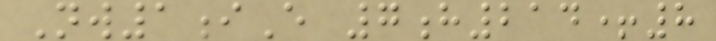Nw1iE 7h214+8
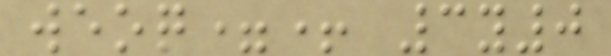weoq=+ 3y0
